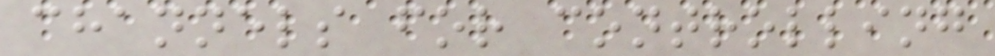channels for controlling
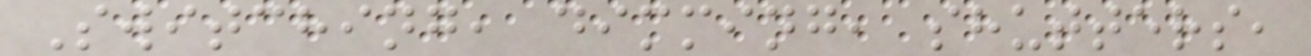Switching, dimming, shutters,
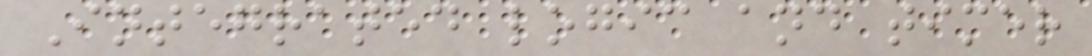Integrated logic and timer
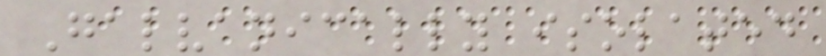Galvanically isolated
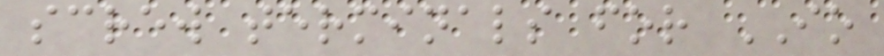screw terminals for IO
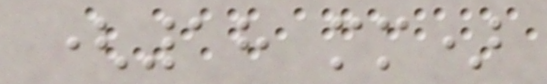(18 mm)
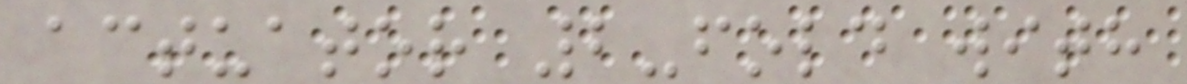actuator 2-fold with
